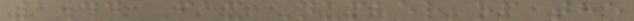1.44 Fax Number of the
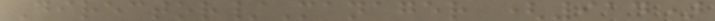Director/Manager (914)
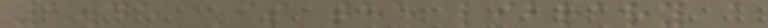1.45 Is the library a
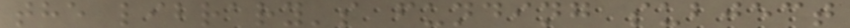the library's funding subject
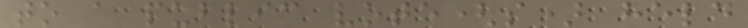to a public vote(s) held
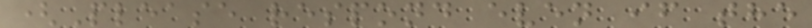(Please respond even if the
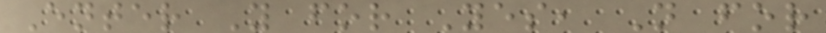Enter Y for Yes, N for
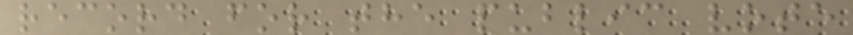record for the public vote
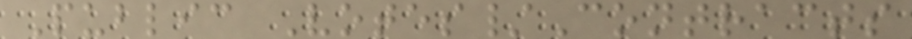Public Votes/Contracts
